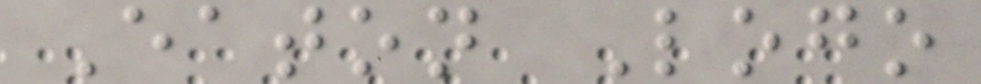Eaton Logo
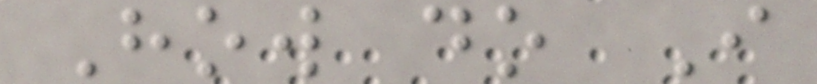How do I
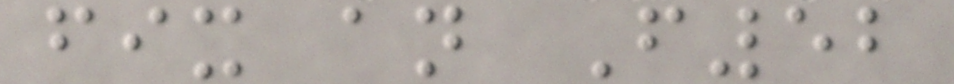fix an F52
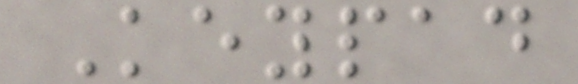Keypad
